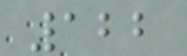122
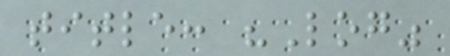title: "Log"
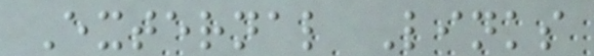External Links
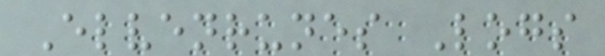Elvenrunes Logs
